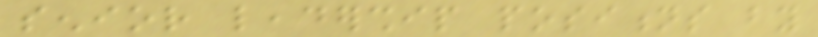senior leadership positions by
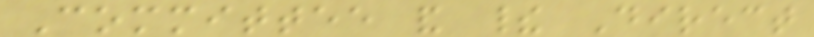Committee and their Direct
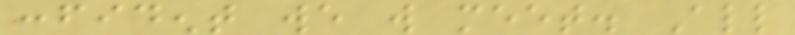confident we will meet. All
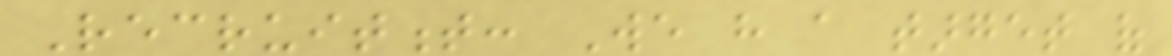Recruitment: We have a target of
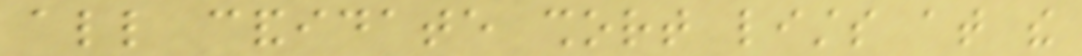all candidate short lists at the
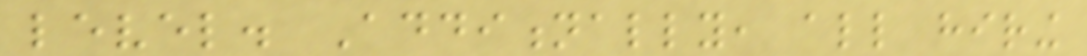level. Additionally, all hiring
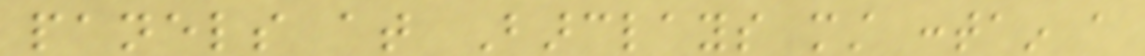panels at Barclays must contain a
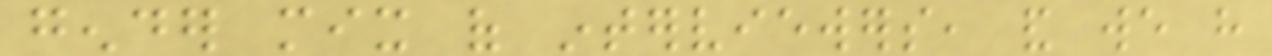gender mix of interviewers, and we have
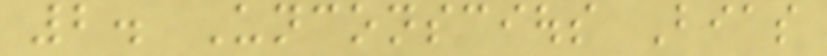2. Unconscious Bias
